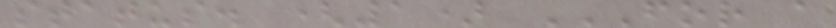status. (1) FOR A
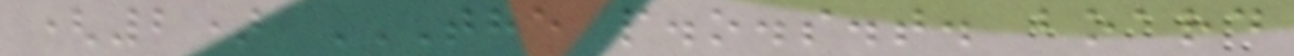(2) THE P.O.S.T. BOARD
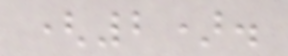(2).
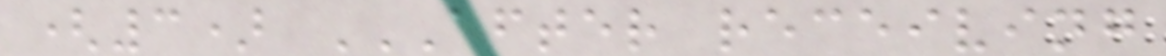(3) AFTER RECEIVING
